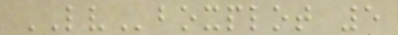LVboxplot 5
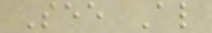See Also
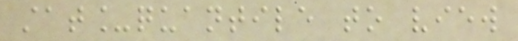stat_quantile to view
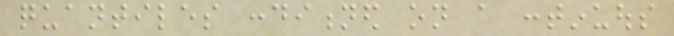quantiles conditioned on a continuous
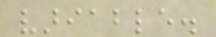variable.
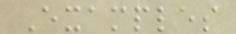Examples
